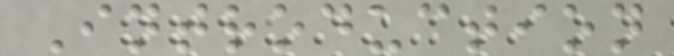Introduction
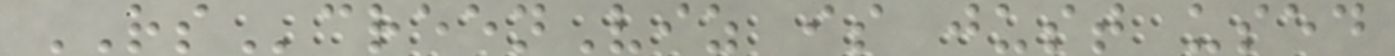RScreenViz is just used
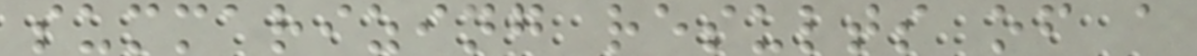summarizing results of a
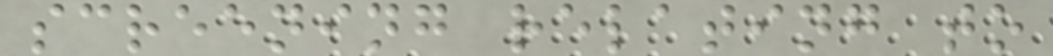screening relating to
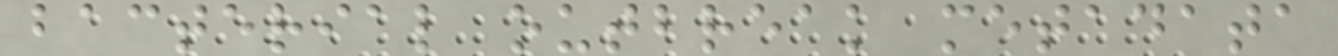bacterial outbreak metadata
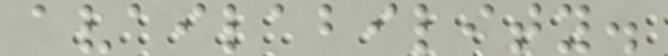availability.
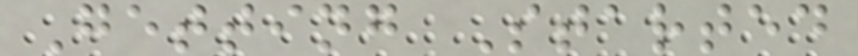Getting Started
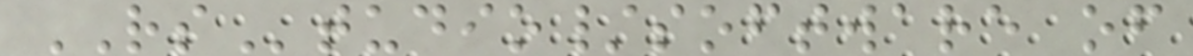RStudio/software of
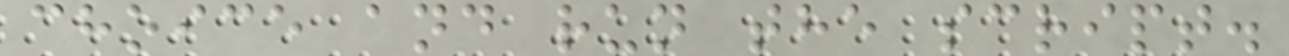choice and run the script.
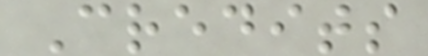Credits
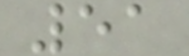51
